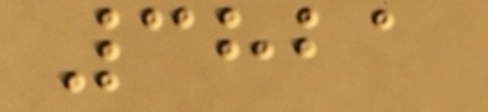3821
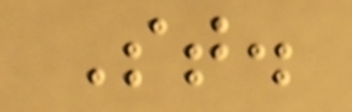St.
